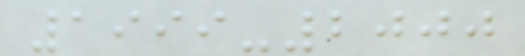1999-2000
